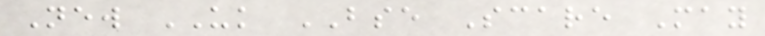New UK BSE Scare May
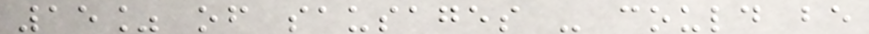15% of sausages - could be
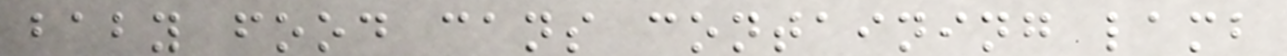baby food cans containing lamb
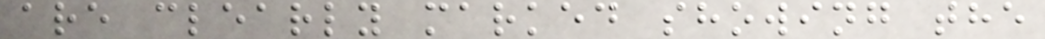are clearly marked showing the
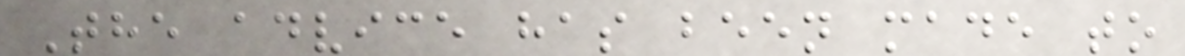The advice has been made to
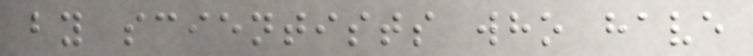by scientists who have
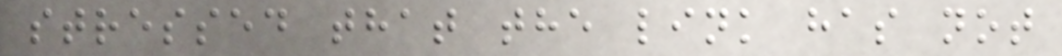stressed that the link has not
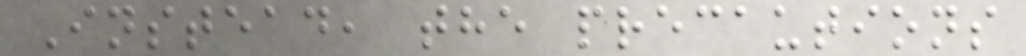Instead, the precautions
